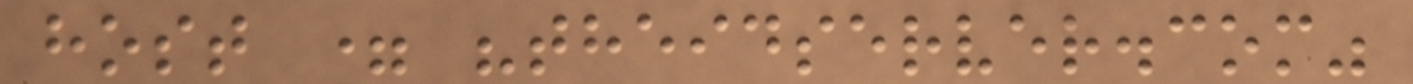host = "theidserver.com"
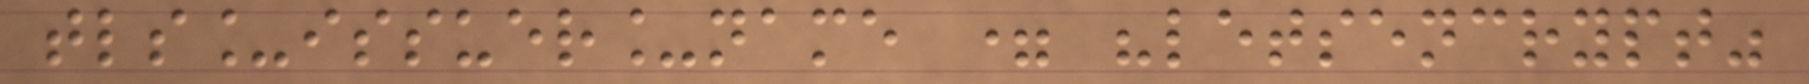tls_issuer_name = "letsencrypt"
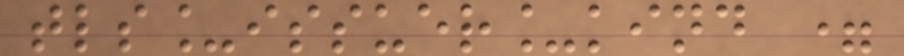tls_issuer_kind =
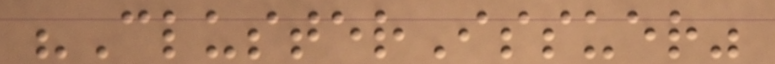"ClusterIssuer"
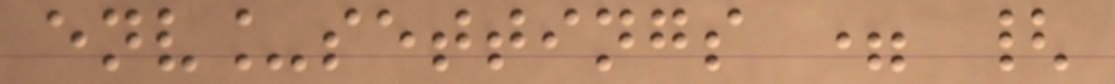env_settings = {
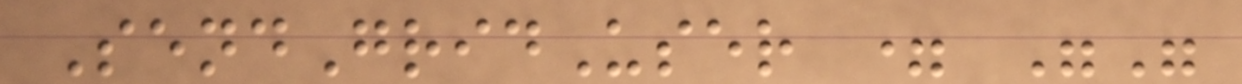SendGridUser = ""
